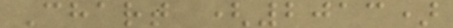Chart (2013)
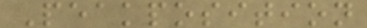Peakposition
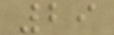29
